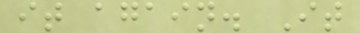it again. It
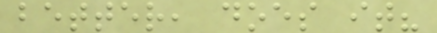better, does it?
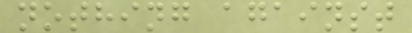nothing against
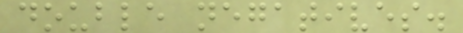double negatives.
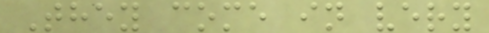They come in very
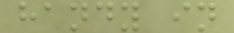handy in
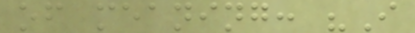of meaning: "I
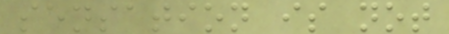sensation is not
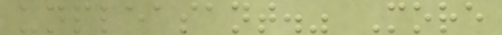unpleasant." More
